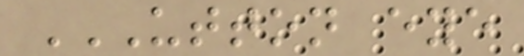UTTON EYE
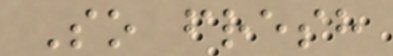So fresh
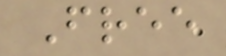Free
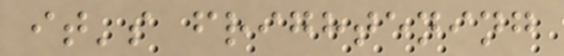it's frightening
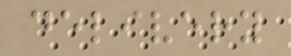delivery
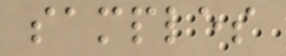samples
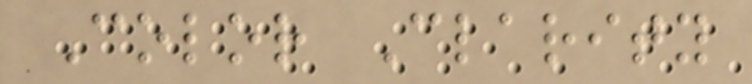Color Clarity
